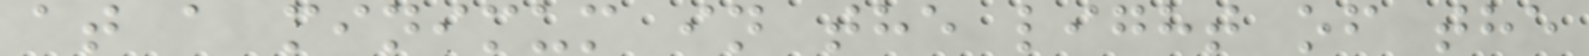at a minimum in the light of the
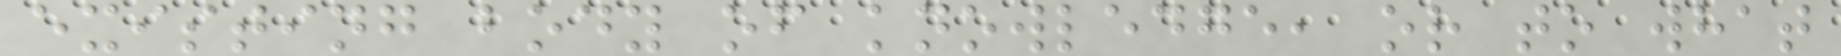existing body of knowledge, or to what
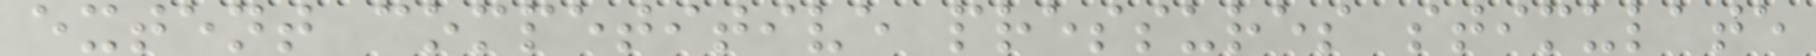extent competitive pressures stimulate
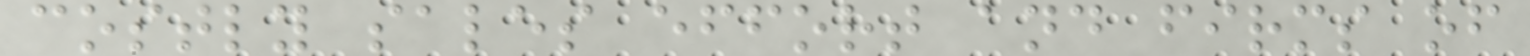costly sales effort and firms of
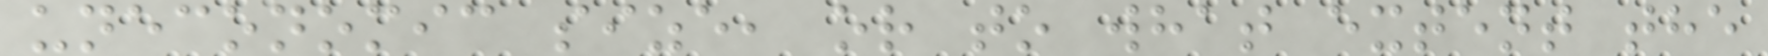uneconomic size, or to what extent the
